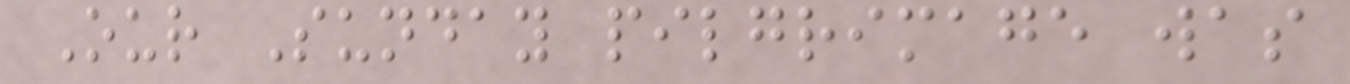Our Sunday pilgrimage was
